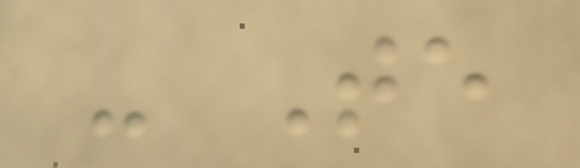- Te
